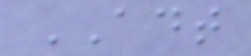ADT
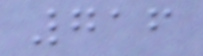716
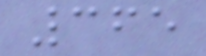365
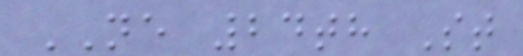NE 24th St
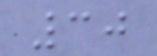30
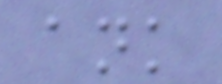ank
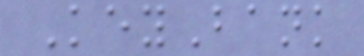KeyBank
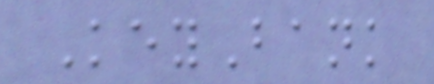KeyBank
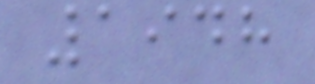1948
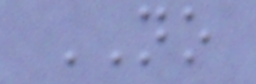NO
